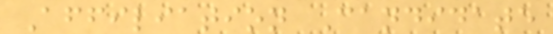Affiliation Candidate
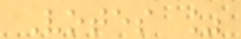Votes %
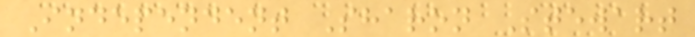Independent Sharon Stewart
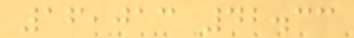16,013 42.33
